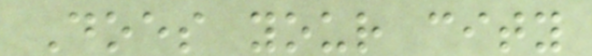Does your city
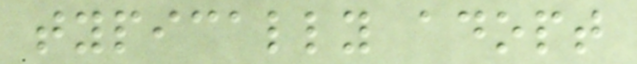typically adopt
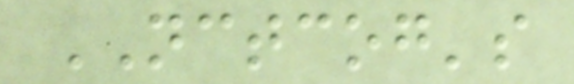NCTCOG's
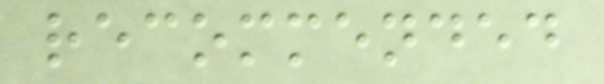recommended
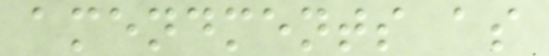amendments as
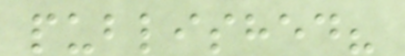published?
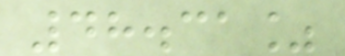48.31%
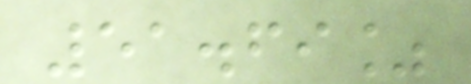51.69%
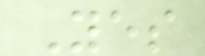Yes
